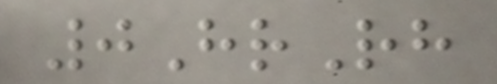0HrRh
